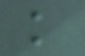k
